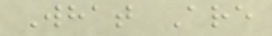What Are
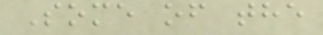Some of the
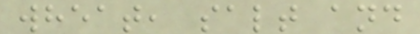wheat, salt and
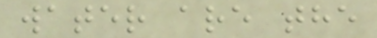water are the
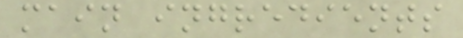main ingredients
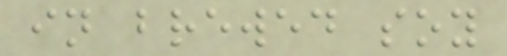in brewed soy
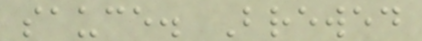sauce. Brewed
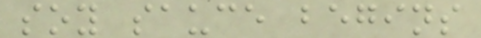soy sauce begins
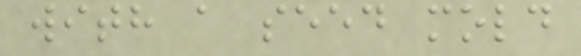with a seed mold
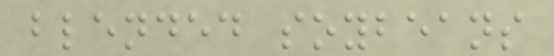blended soybeans
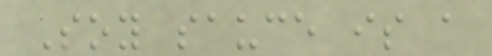Soy sauce is a
